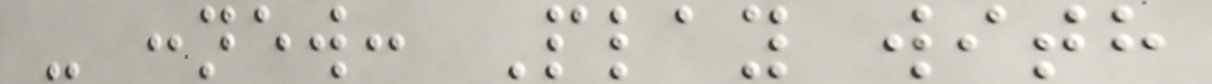- :new: Play with
